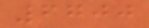6700
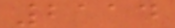2114
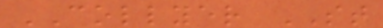COLLYER ST
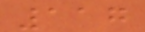117
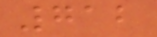712
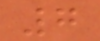7
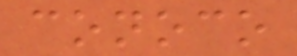conoco
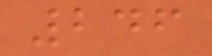246
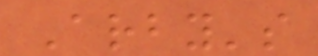Arby's
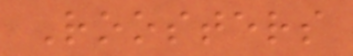Roosters
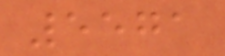5571
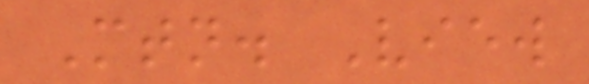Mtn. View
